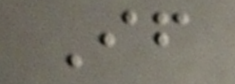If
